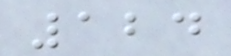124
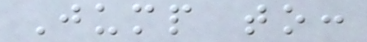Jump to:
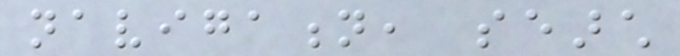navigation, search
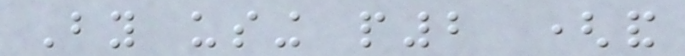By using p2 (and
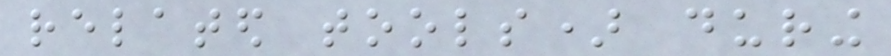related tools) during
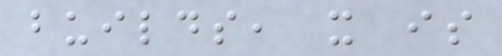builds, it is
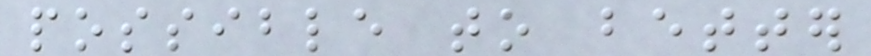possible to better
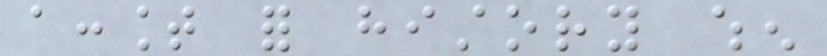account for history when
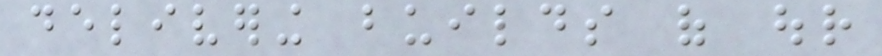delivering builds of our
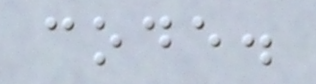code.
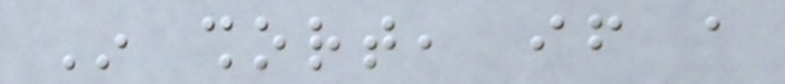In short, if a
